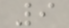9
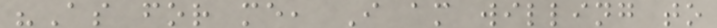"As for me, I am willing to
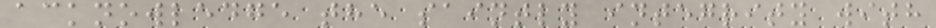acknowledge the saintly integrity with
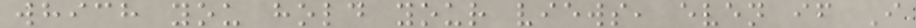which you hold your views, even if I
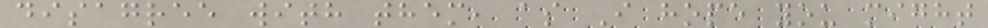disagree with them, as I hope you might
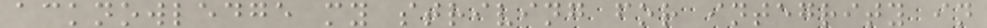acknowledge my striving for integrity in
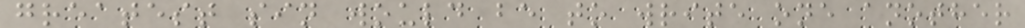greatest sin would be to write one another
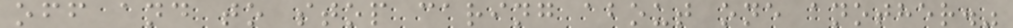off and to stop caring about one another."
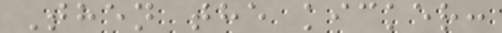Then the kicker:
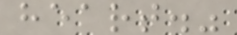heart."
